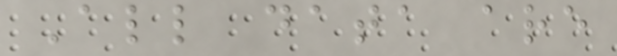All data are
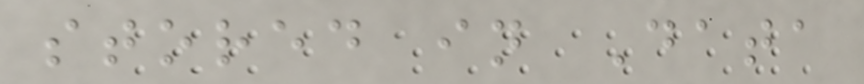stored in Data
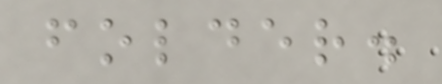folder.
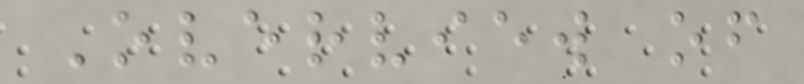Overview of
